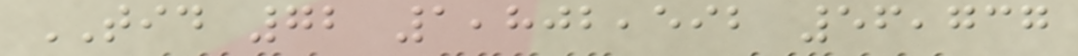TID 72 1,802,592 56,737
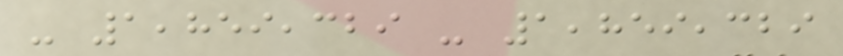- 1,859,329 - 1,859,329
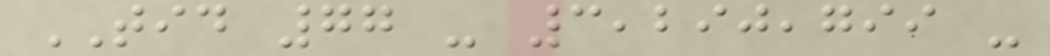TID 77 - 3,290,799 -
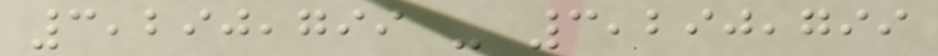3,290,799 - 3,290,799
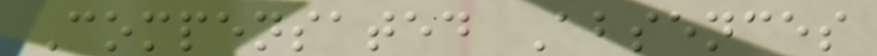Compensated Absences
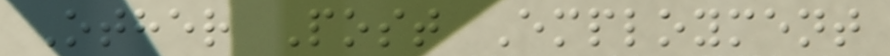Other Post Employment
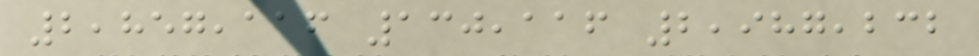2,857,116 130,116 2,987,232
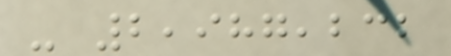- 2,987,232
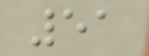51
